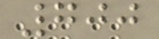700
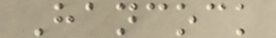Hancock
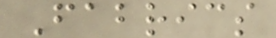Fabrics
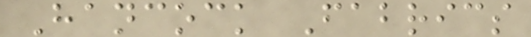Hancock Fabrics
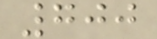700
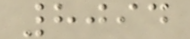8094
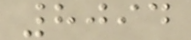8094
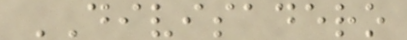DIVISADERO
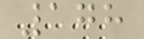178
